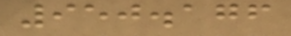950.176
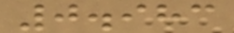0.983
